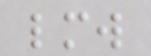lmw
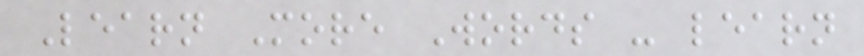Learn More Words - learn
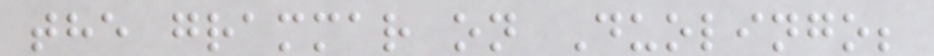the grammar on Duolingo;
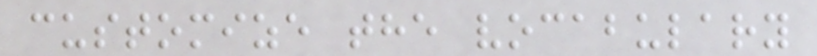customize the vocabulary
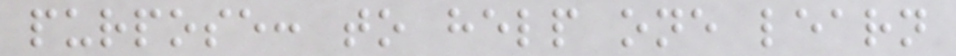purpose: to help one learn
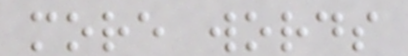more words
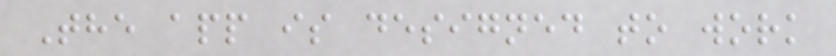The app is designed to work
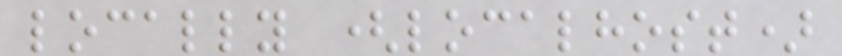locally (localhost)
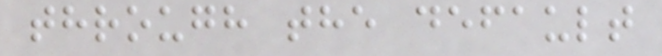through the default
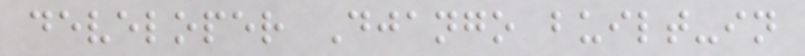developer Django built-in
